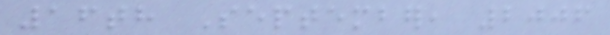16th September, 2006
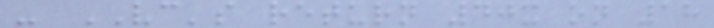- VC's return 40x on 18
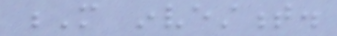M investment.
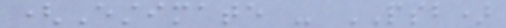(Estimate - PSB)
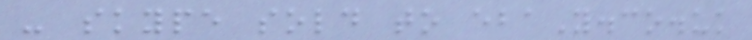- skype sold to ebaY.co.uk
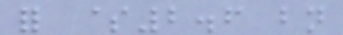for $2.6 bn
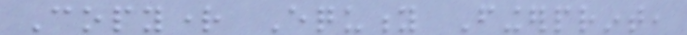Copyright Equity Fingerprint,
